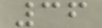36
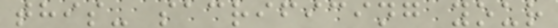this- sacrificing your
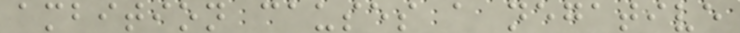ambition causes a negative
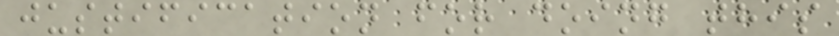justification for doing this
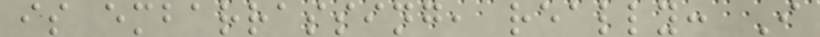is embarrassing, really: I
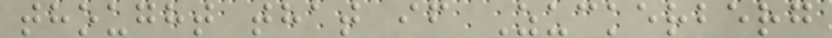thought that if Zuckerberg
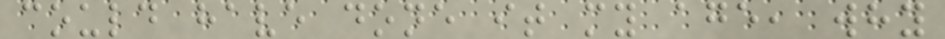could have done it my age, why
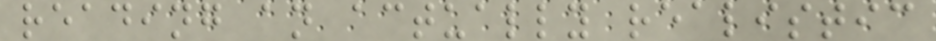reading an actually realistic
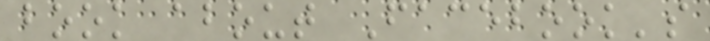book about Facebook's
